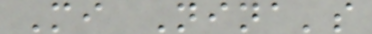Mi Nina's
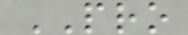PRO
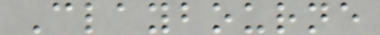Claybourne
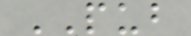PUB
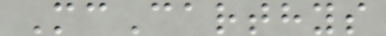McCarthys
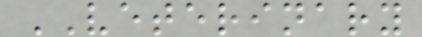VETERINARY
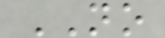NO
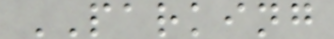PARKING
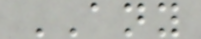ANY
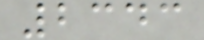2343
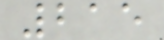215
